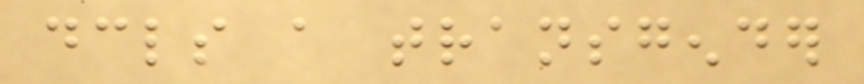declares a transgender
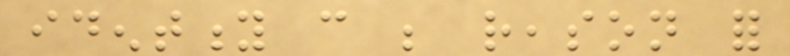identity can be reason for
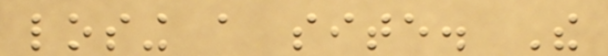losing a site. The
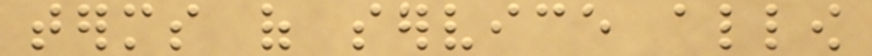terms of service allow
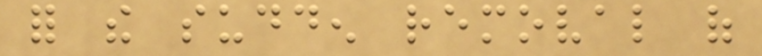for the sudden removal of
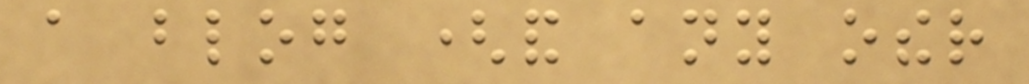a blog (and any other
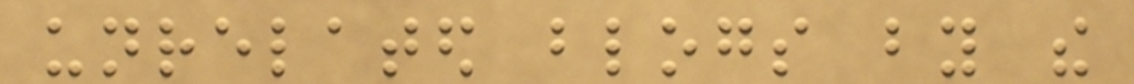unrelated blogs by the
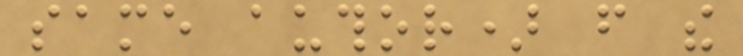same author) from the
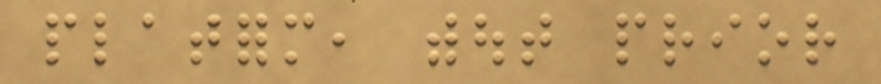platform, without prior
